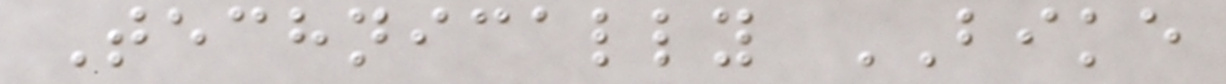Technically BIKE
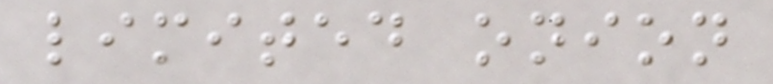limited onion
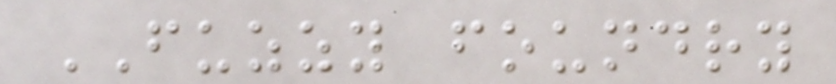FUZZY foundry
